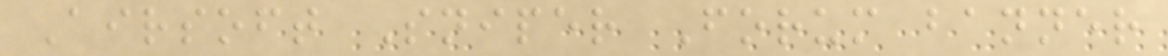Airsoft Sniper Forum banner
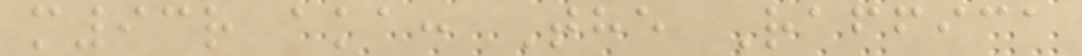m93r aka: The Raffica
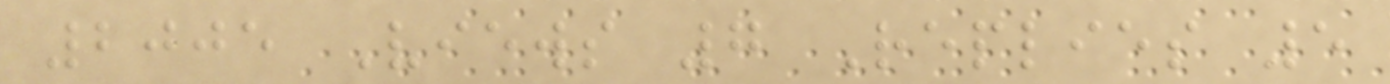2005 Views 7 Replies 5
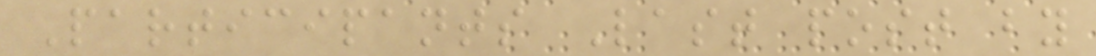Participants Last post by
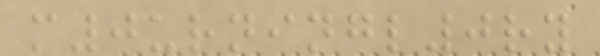m0urningl0ry
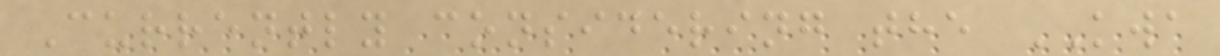Currently considering the KWA
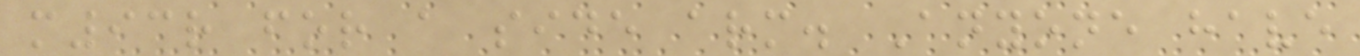m93r for a side arm. Anyone have
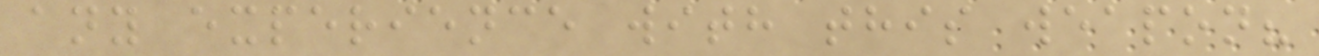any experience with this weapon?
